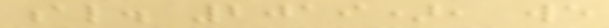al. 2019), we
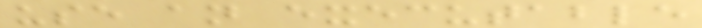use an executable
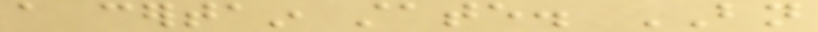a certain state. BN
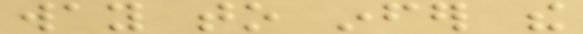way to infer the
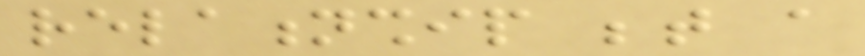relationship between a
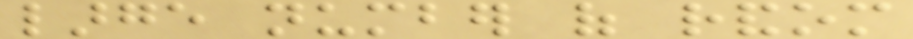large number of random
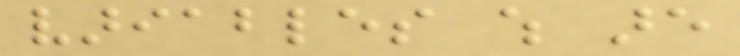variables which are
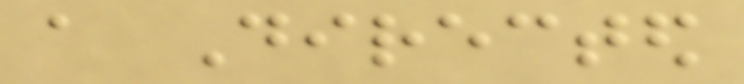a Directed
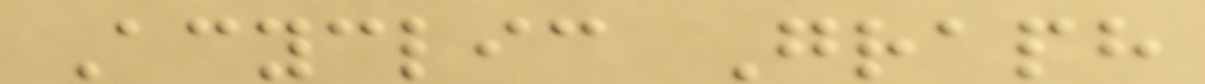Acyclic Graph
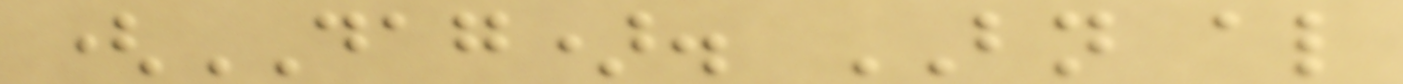(DAG). BN also
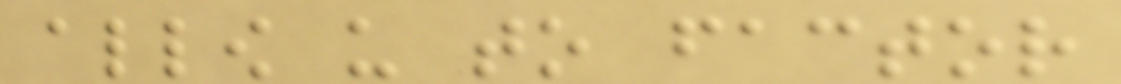allow us to factor
